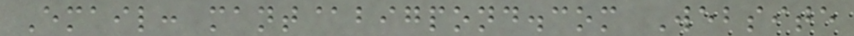Email: mant@bigpond.com Website
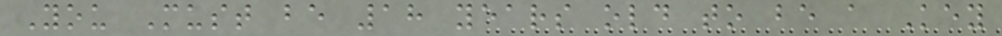You Must be 18 years old to be a Key
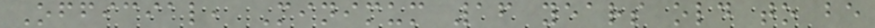Official, Minimum 16 years old to be
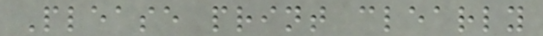Please print clearly
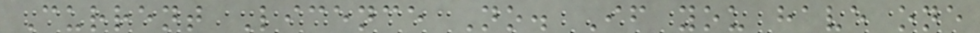Current Licence No. If you have one
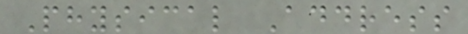Physical Address
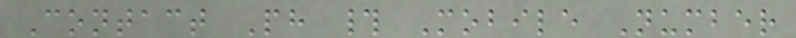Contact Ph # Mobile Number
